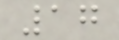17
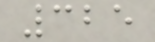325
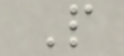P
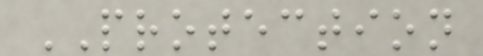PROTECTION
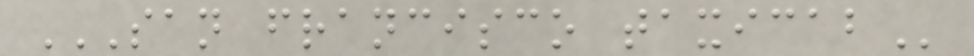SAN FRANCISCO TAXICAB
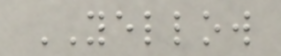YELLOW
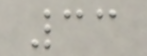33
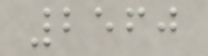2560
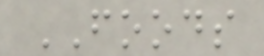FOODS
